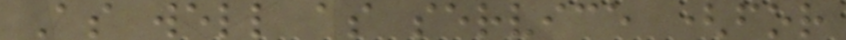As well as service (for
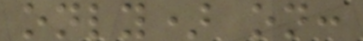only) on:
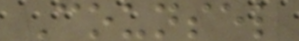Counsel
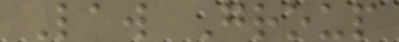Law Group
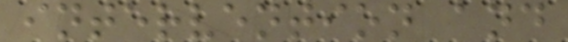intervention and
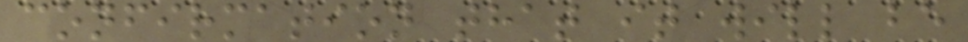confirmation that it will be
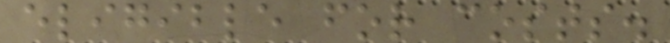eligible for costs.
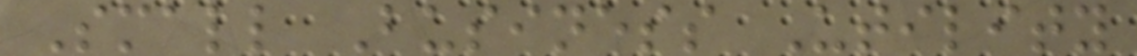Small Business Utility
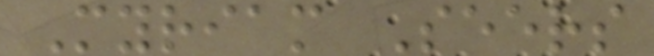Myriam Seers
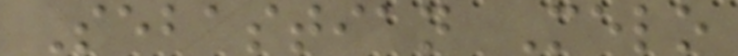Sebastian Melo
